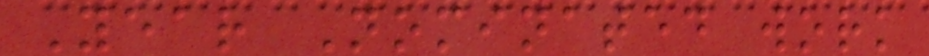Year Nominated work
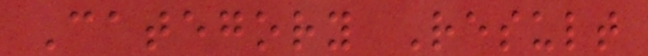Category Result
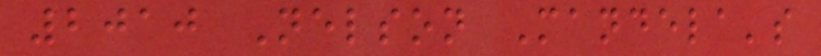2010 Nelson Mandela's
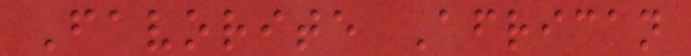Favorite African
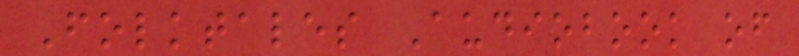Folktales Audiobook of
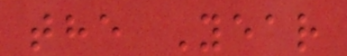the Year
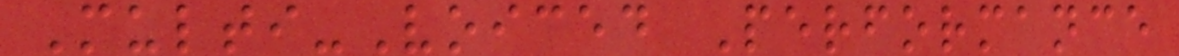Multi-Voiced Performance
